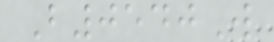B0540W
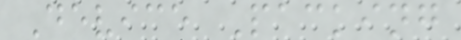Device Packing
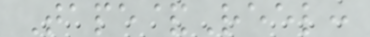Tape&Reel:
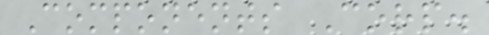Components Corp.
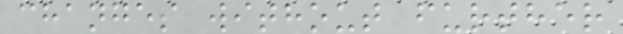changes without further
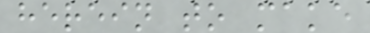herein to make
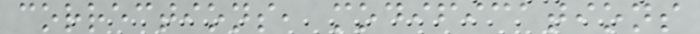corrections, modifications
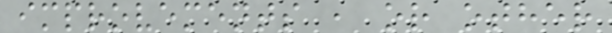improvements , or other
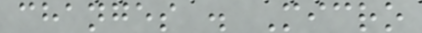changes . Micro
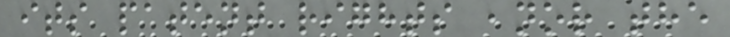its patent rights ,nor the
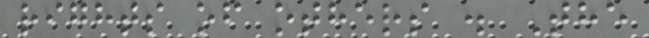rights of others . The
